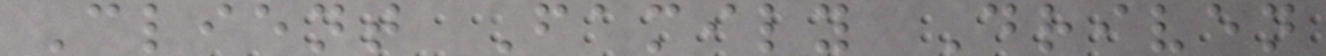Client Family Driven
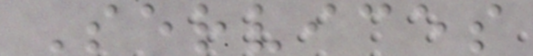Services
